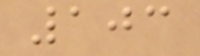103
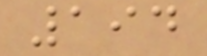194
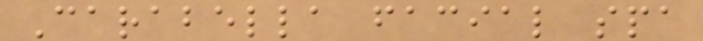Carabella facial spa
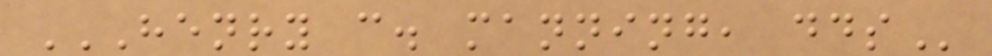HENRY C. MANNING, DDS
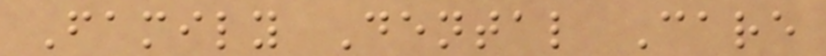Family Dental Care
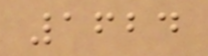1624
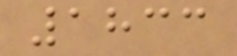1833
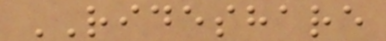RIDESHARE
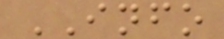INFO
